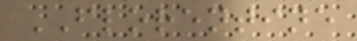FLORENTINE
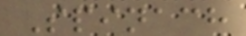Spinach
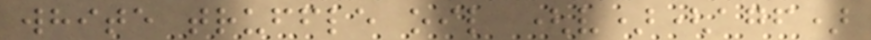white truffle oil (v)(agf)
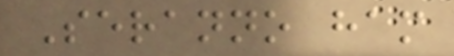Seranno ham
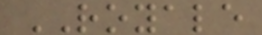ROYALE
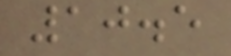10.5
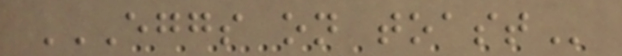EGGS ON TOAST
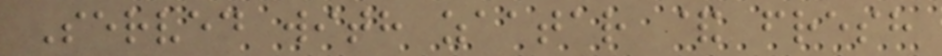Served with zaatar & fresh
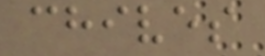chives
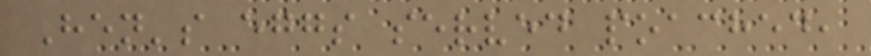Hen's eggs served poached,
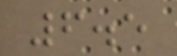6.5
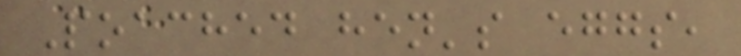Poached hen's eggs,
